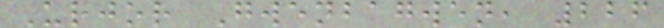Urjor Gwenbagwen, 226
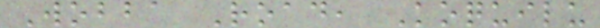Wobba Road, Koquilu
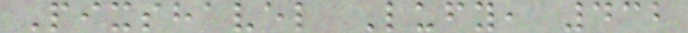Pixshavel Lufy, 432
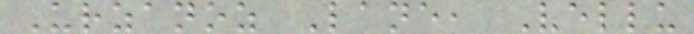Urzanoz Lane, Vellu
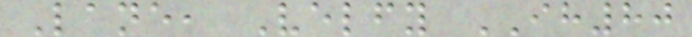Lane, Velfy IH80
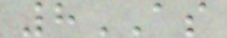8AS
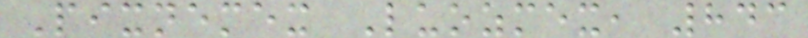Pixnemex Luozmex, 843
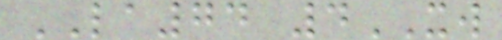LA74 4XW
